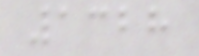1328
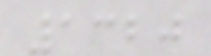1320
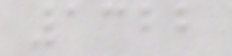1322
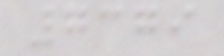7379
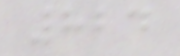824
